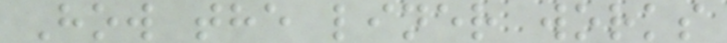How the liner works
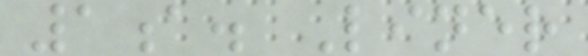1a. Liner
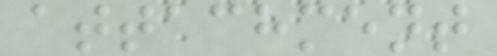attachment
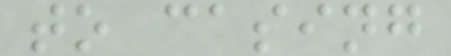to casing
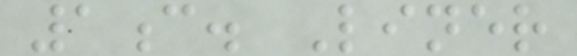1c. Liner
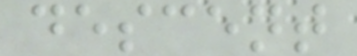descent
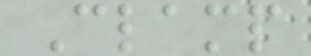Clamp
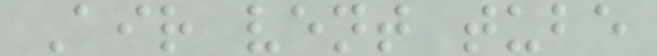Air vent tube
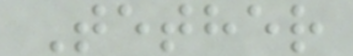Tether
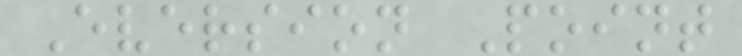Eversion Point
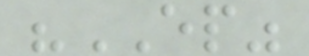"EP"
